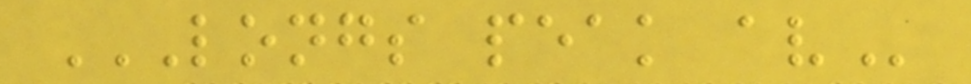LONGS PEAK AV
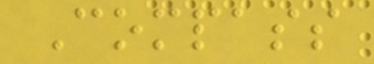Compass
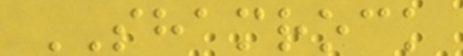SHAMROCK
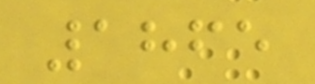1865
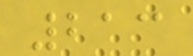213
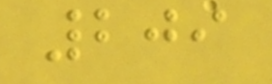209
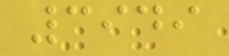3949
